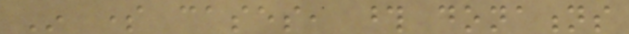In some cases, those donations
